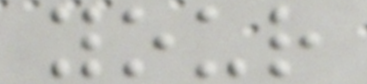your
